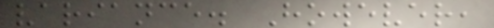variance. However,
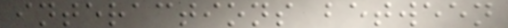interactions between
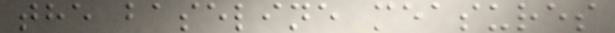the baseline measures
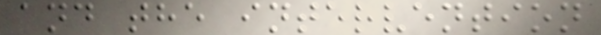and the intervention
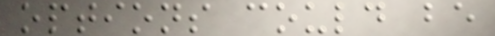options could be
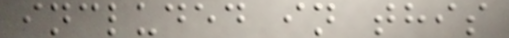included in this
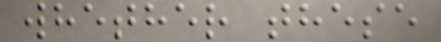whether these
